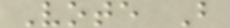Vote B
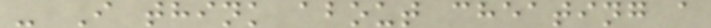- I think about cheating a
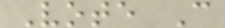Vote C
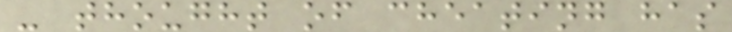- thought of cheating has
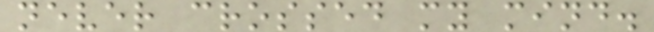never crossed my mind.
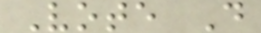Vote D
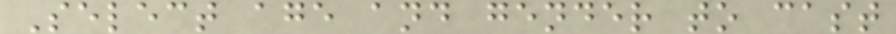Select age and gender to cast
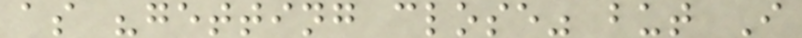as "getting close" but I
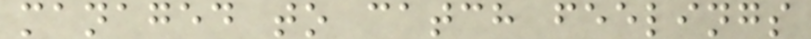managed to catch feelings
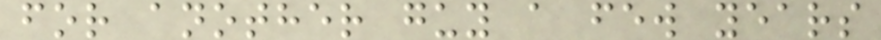for another guy a few years
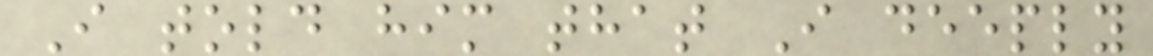I told him that I deeply
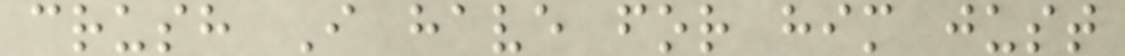crush I have for him just
